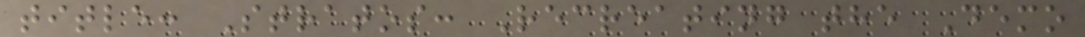title: Stratos: Recreating the Demo
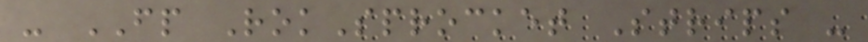- FP RokSprocket Strips -
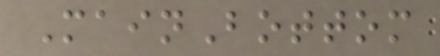MainBottom
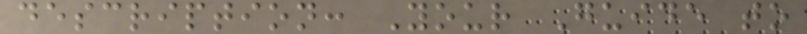description: Your Guide to
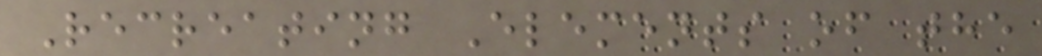Recreating Elements of the
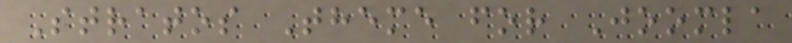Stratos Theme for Joomla
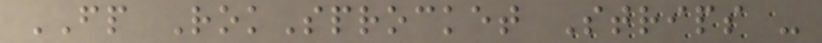FP RokSprocket Strips -
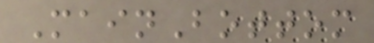MainBottom
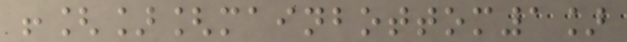![][mainbottom1]
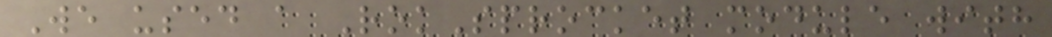We used a RokSprocket module with
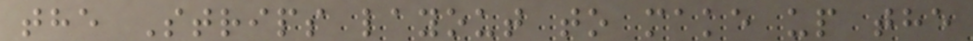the Strips layout to make up the
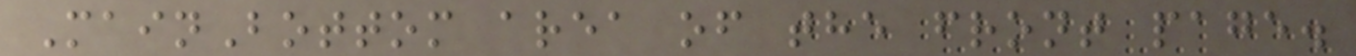MainBottom area of the front page.
